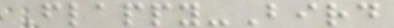Flappy-Bird
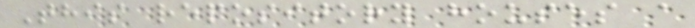This repository houses a
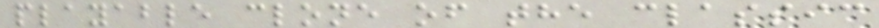playable clone of the classic
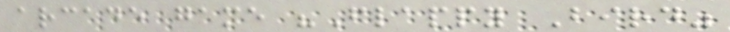arcade game "Flappy Bird"
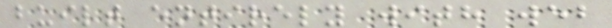built entirely with web
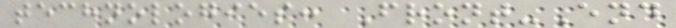technologies: Front-End
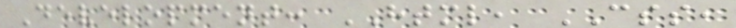Development: HTML, CSS,
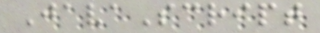JavaScript
